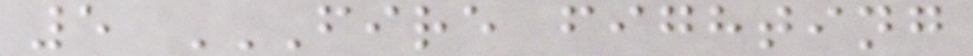5 FIRE FIGHTING
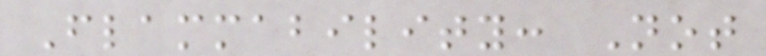Flammability: Not
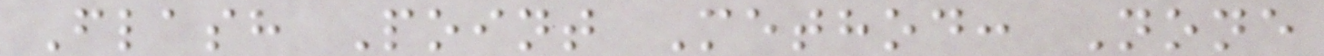Flash Point Method: None
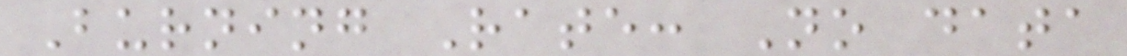Burning Rate: No data
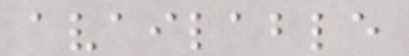available
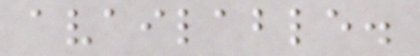available.
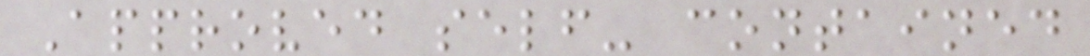Approved self- contained
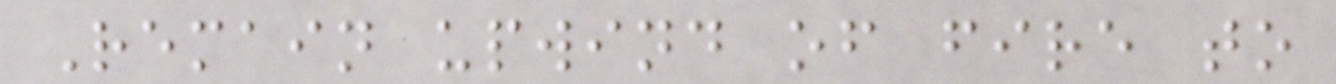Remain upwind of fire to
